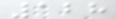128
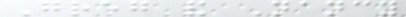Greg and Nancy
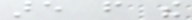are from the
